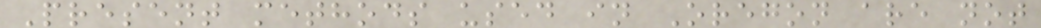Present methods used in Oregon are not
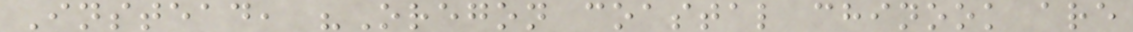Instead, "Oregon coastal chinook are
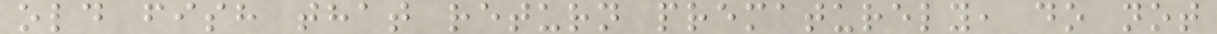old fish that return prematurely, do not
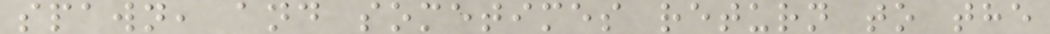spawn, and sometimes return to the
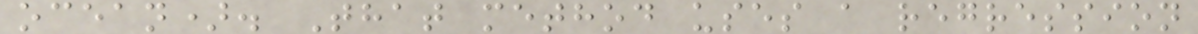ocean). That method uses a regression
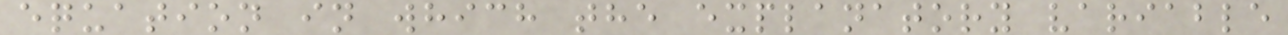equation in which the explanatory variable
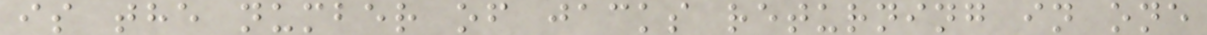is the number of jacks returning in one
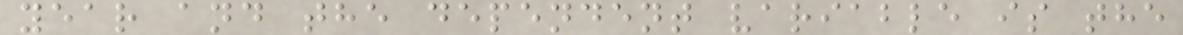year and the dependent variable is the
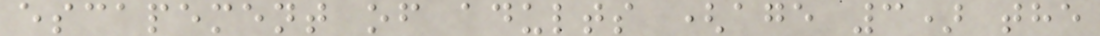escapement of adults (age 3) the
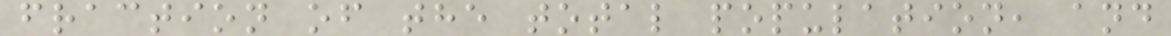fraction of the total population, and
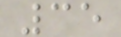35
